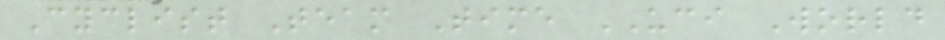Cyclist Team Time UCI World
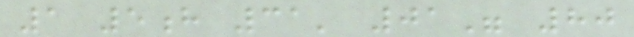1 5h 31' 01" 80
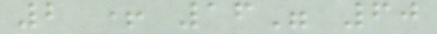2 + 16" 60
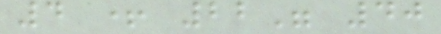4 + 22" 40
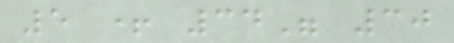5 + 34" 30
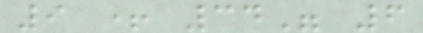9 + 34" 6
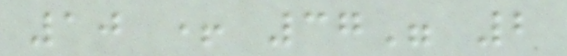10 + 37" 2
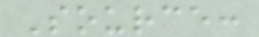Source:
